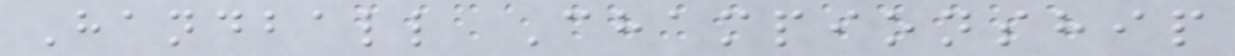Handball Championship
